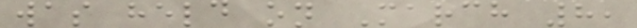was held on March 8,
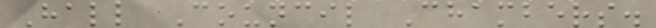Hall Council Chambers.
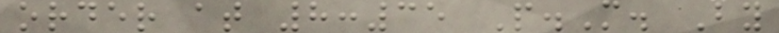order at 8:35 P.M. By
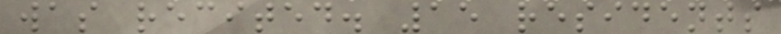was recited. 15 residents
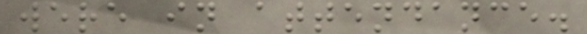were in attendance.
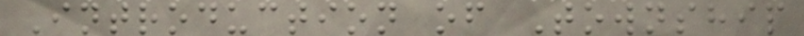Introduction of Township
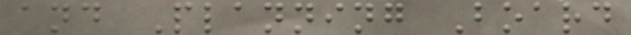and Planning Board
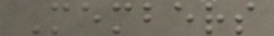Members
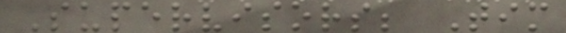Supervisors; Tim
